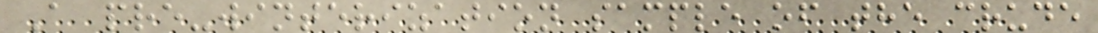A pre-winterization sample of the crude
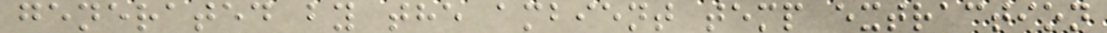generated by the ambient temp extraction
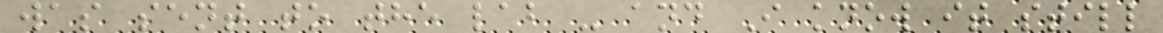was sent to the lab - and I know it still
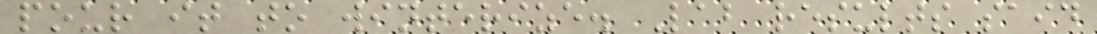pour it to winterize. Lab results said
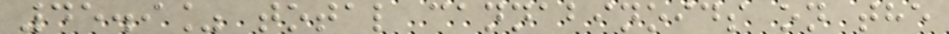45.9% total cannabinoids on the
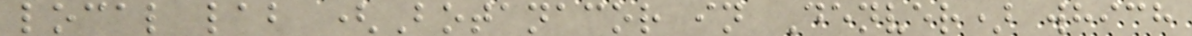local lab (Botanacor in Denver) which
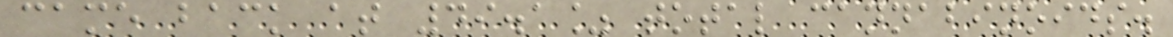came back at 49.1% total cannabinoids.
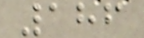186
